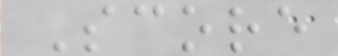Score
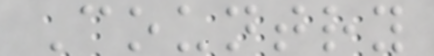Country
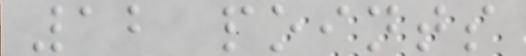12 points
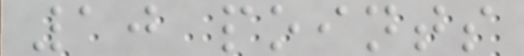10 points
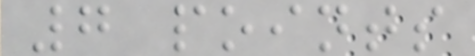7 points
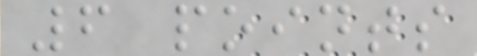6 points
